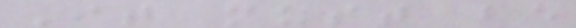It must be
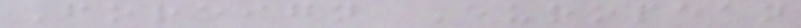Foreign European
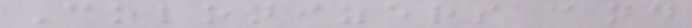Colonizers and
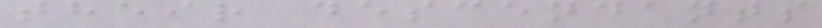their descendants
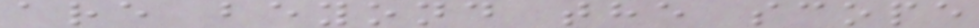are beyond the scope
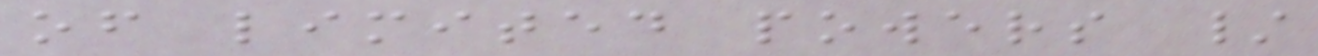of limited powers /
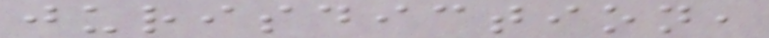jurisdiction,
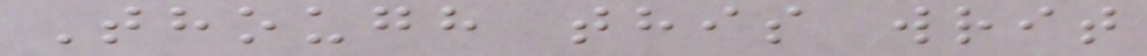Though this writ
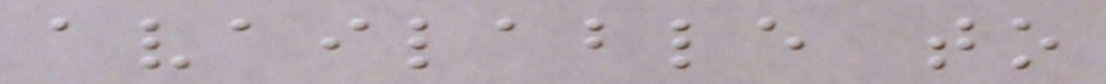available to
